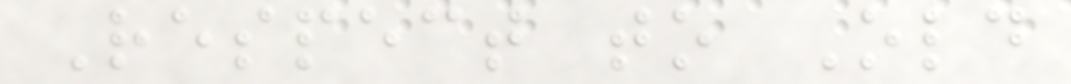Respect to Old
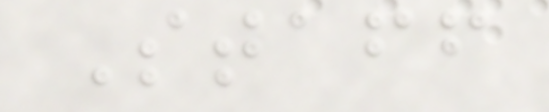Staff
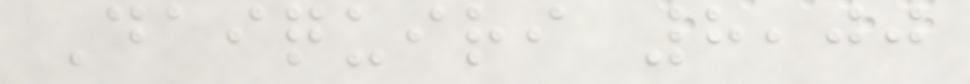Daiquiri 8,00
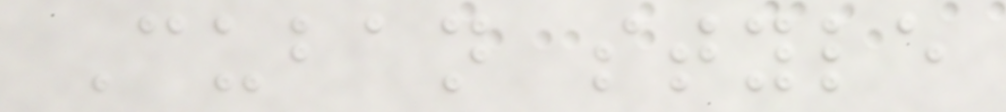Cuban style
